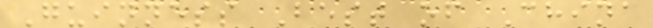Guinness Best of China
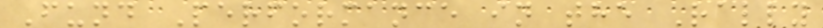Fund Performance in the Rally
